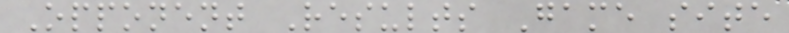Opponent Results Game site
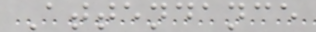Attendance
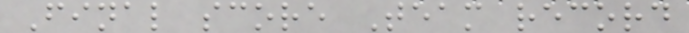Final score Team record
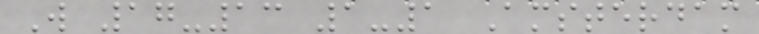W 17-13 1-1 Amsterdam
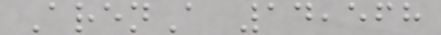ArenA 14,568
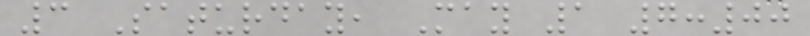3 Saturday, May 1 7:00
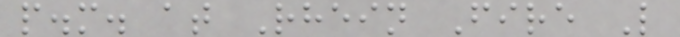p.m. at Rhein Fire L
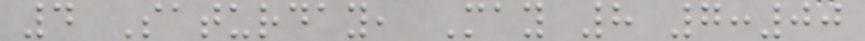4 Saturday, May 8 7:00
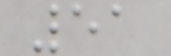51
